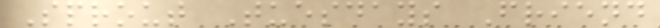Sprout Tuesdays Friend
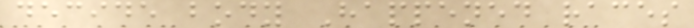decide body Happened races
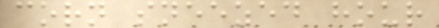corn sneezed hour
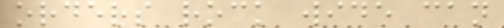orders rock wide can
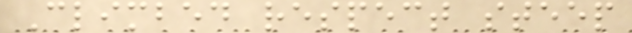Climbed respect steep
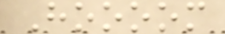Hoooom
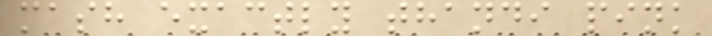mash exactly thandi pink
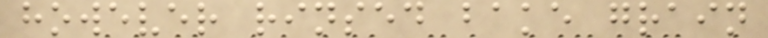however rinsed bake grain
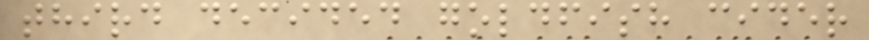third decided goldfish cider
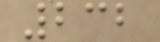232
